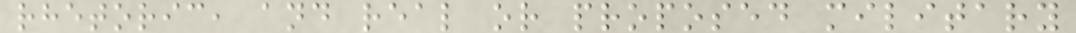rhetoric, and real or proposed military
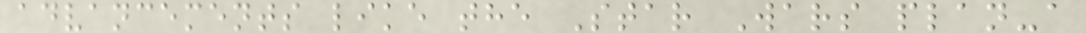advancements like the Star Wars plan-a
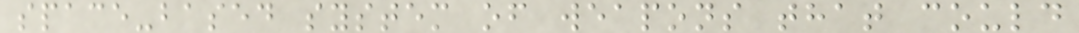space-based system of weapons that could
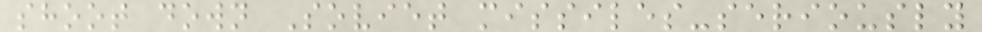shoot down Soviet missiles-seriously
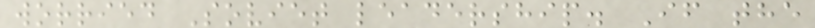worried Soviet leadership. If the
